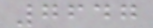7647
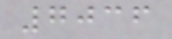7036
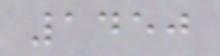1450
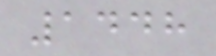1448
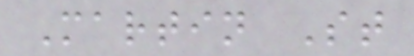Martin St
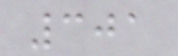301
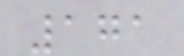171
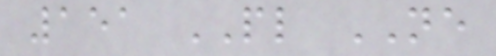151 PL NE
